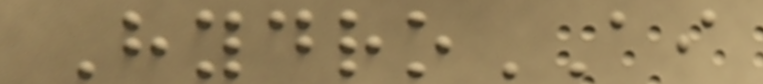HydroAI
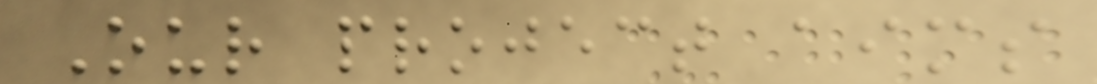Our project aims
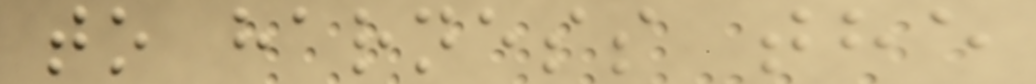to harness the
